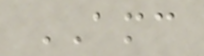AMC
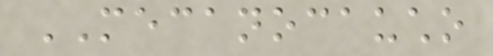MECANOCAUCHO
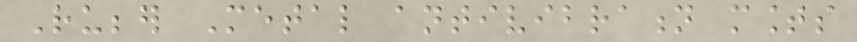Rubber Metal antivibration mounts
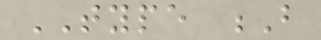TYPE B
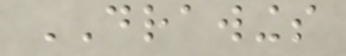DRAWINGS
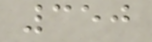350
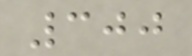300
